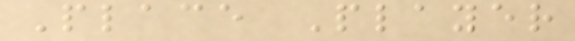Place Player
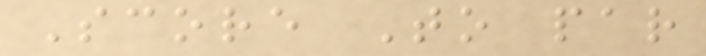Score To par
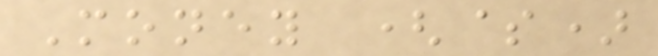Money ($)
